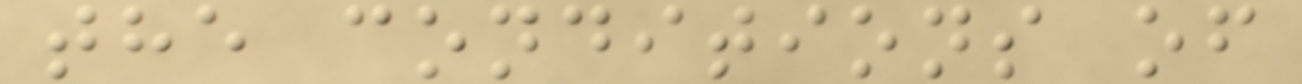the conditions of
